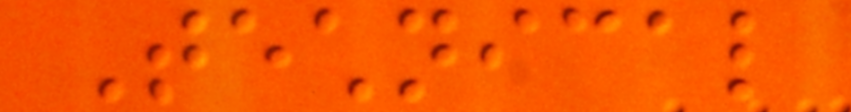Technical
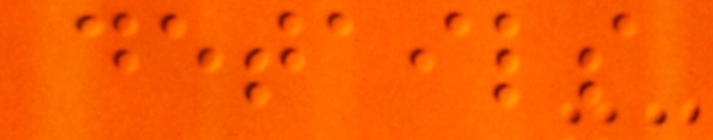details
